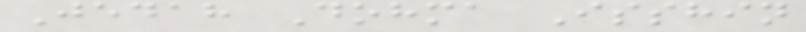Jedah Dohma Isshin
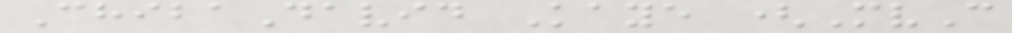ChibaDavid Kaye (MvC
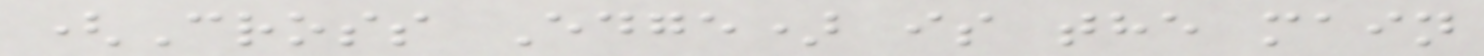(Cross Edge) is the main
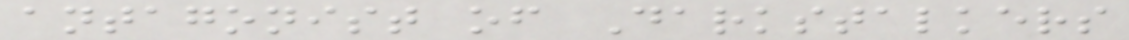antagonist of Darkstalkers
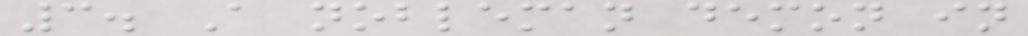3. A nobleman demon in
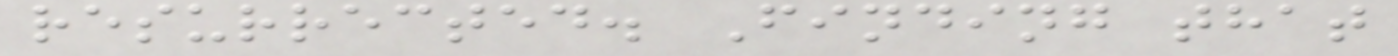resurrected. Finding that
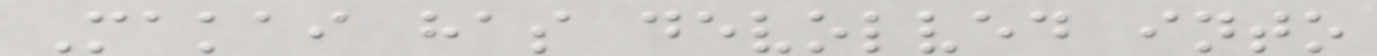Makai has devolved into
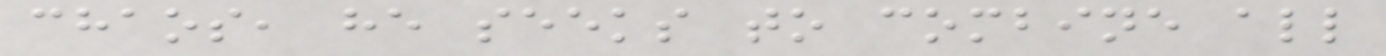chaos, he seeks to combine all
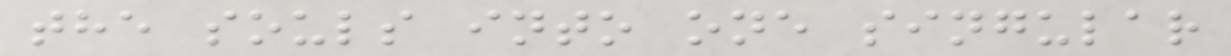the souls into one singular
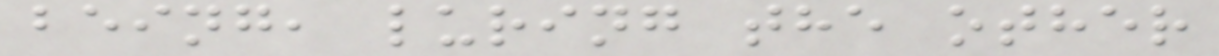being, luring the other
